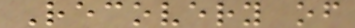Recovery of
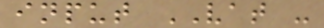input VAT -
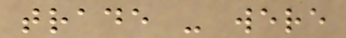trade - were
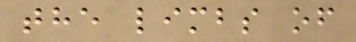the limbs of
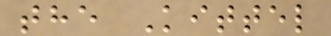the Kittel
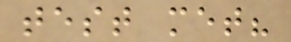test met?
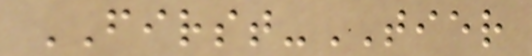FIRST-TIER
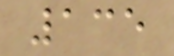135
